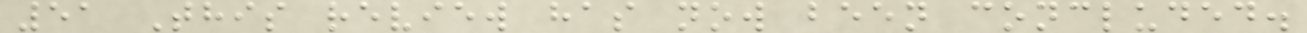51 This review has now been concluded.
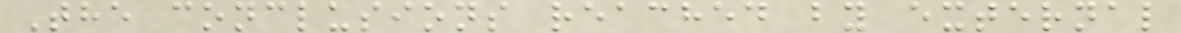The conclusions reached by external
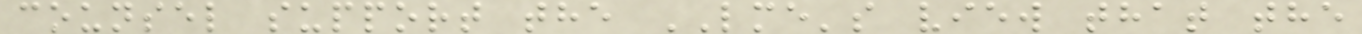counsel support the LME's view that the
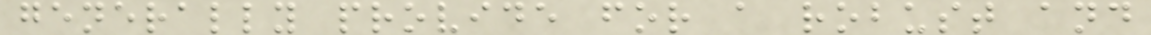generally provide for a robust and
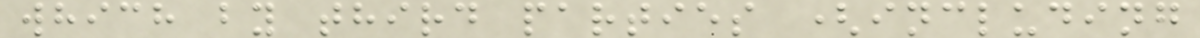which by third parties (including
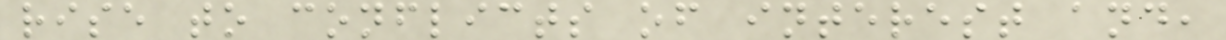rise to conflicts of interest and,
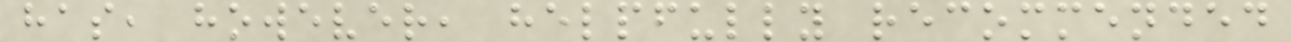has, however, helpfully recommended
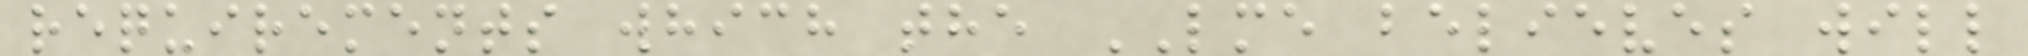requirements which the LME believes will
